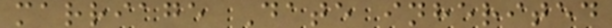marriage Date inherited
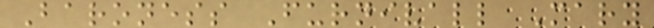Baroness Furnivall Mary
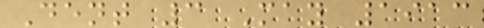Dent 3 May 1913
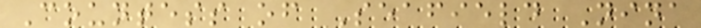Countess of Seafield Nina
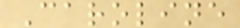Caroline
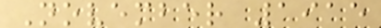November 1915
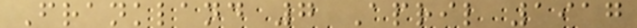Frankland 7 April 1917
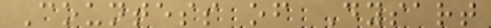Countess of Dysart
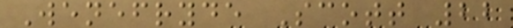Wenefryde Scott 22
